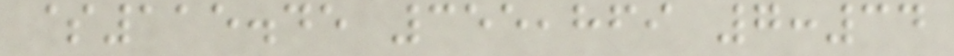$115.45 355,869 7:34
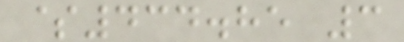$434.85 3
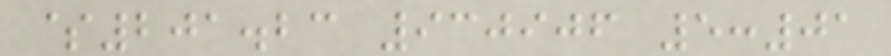$201.23 930906 5:01
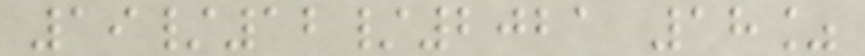19/12/2021 18%
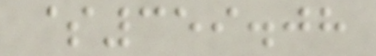$359.08
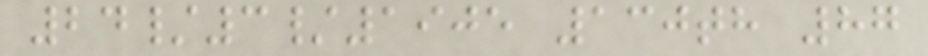24/3/1905 130th 87
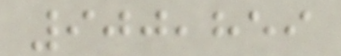900,859
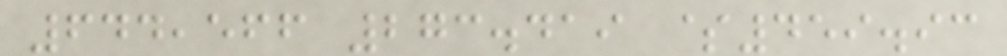644,566 273.419 $459.93
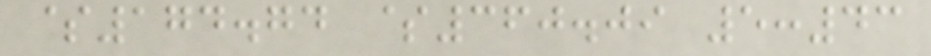$174.74 $360.09 5:43
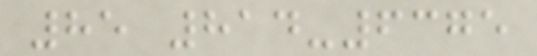85 814-6375
